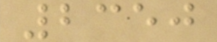2350
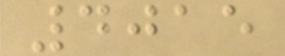4015
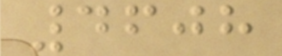4608
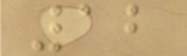12
